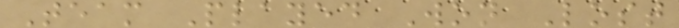Team Played Won Lost
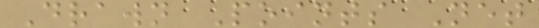Drawn Points Net
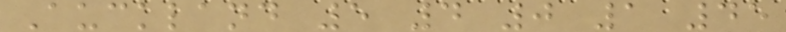Auckland 5 4 0 1 45
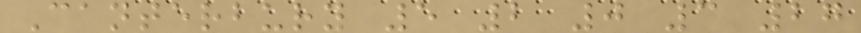Canterbury 5 2 0 3 27
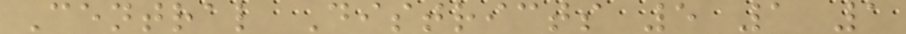Central Districts 5 1 1
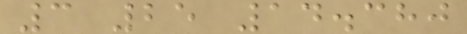3 25 14.380
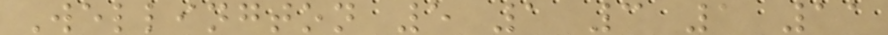Wellington 5 1 3 1 11
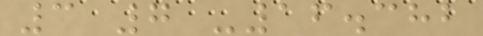3 7 -16.382
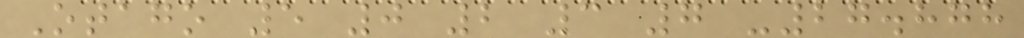Otago 5 0 2 3 7 -27.878
